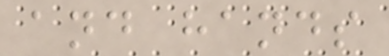and hands
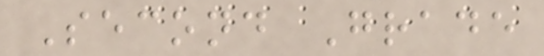Second Grade
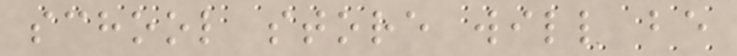school store will be
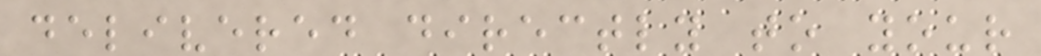delivered directly to your
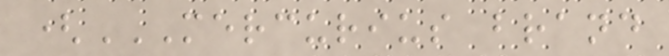(MERCURIUS BRAND
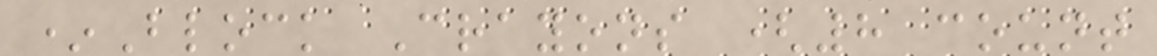*Block Crayons (8 count
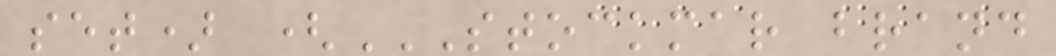set) (STOCKMAR BRAND
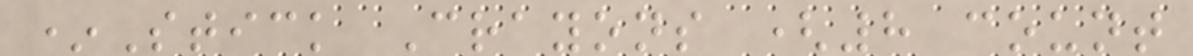*Stick Crayons (8 count
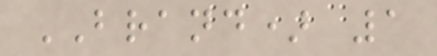BRAND) 1
